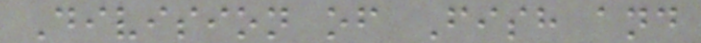Division of Fish and
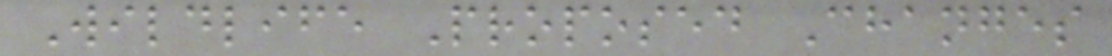Wildlife Proposed Changes
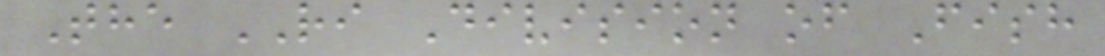The RI Division of Fish
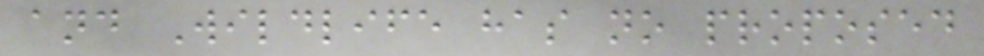and Wildlife has no proposed
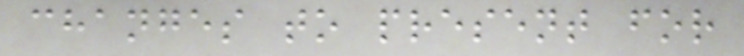changes to present for
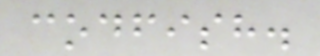codfish.
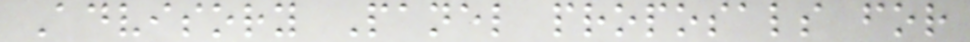Advisory Panel proposals for
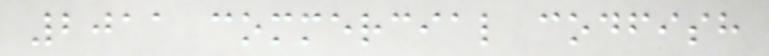2011 commercial codfish
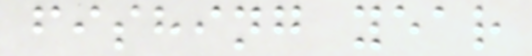fishing year
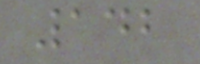142
